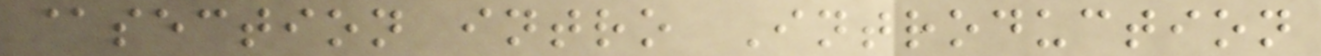@section intro Introduction
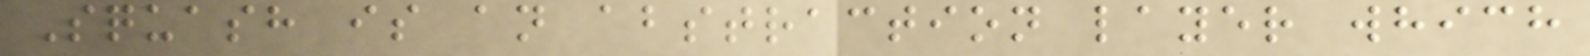Squash is an abstraction layer which
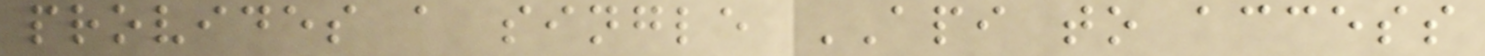provides a single API to access
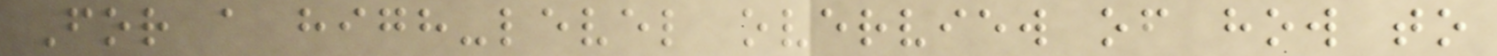For a high-level overview of how to
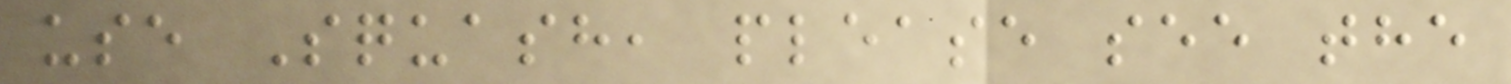use Squash, please see the
